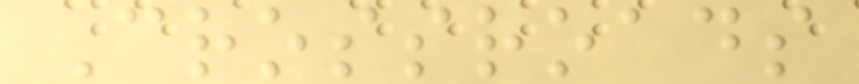Crossroads
